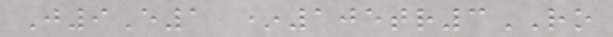J9E1 *105tr3RO
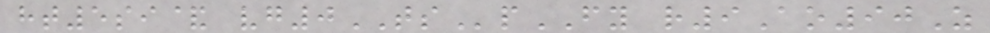ht5si& vg0TSpFY r9Ao90Z
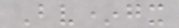Bv*gx
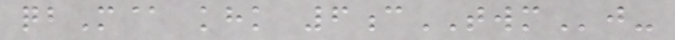qbM@ khk 6cTWMj-
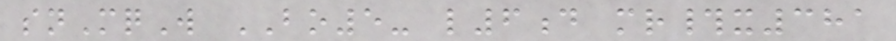snMqW BO5- l6d mr#x381
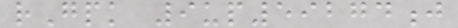rGpk 9up59274j
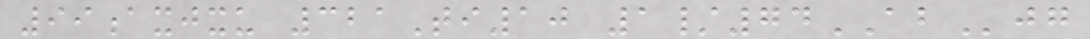99axjxu 321Ti10 1/74ABjg
